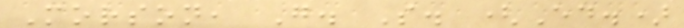Morson, G. S. (Ed.)
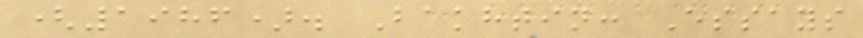(1986). Bakhtin: Essays
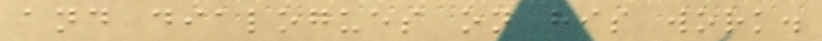and dialogues on his work.
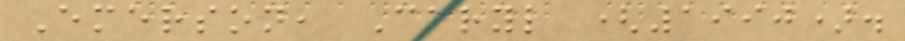Emerson, Caryl (1990).
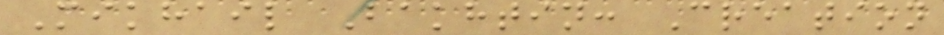Mikhail Bakhtin: Creation
